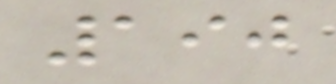190
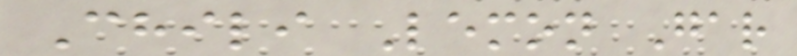Chili Lemon Gar
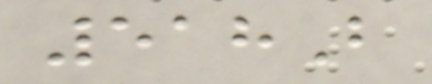518B
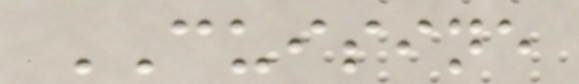CUISINE
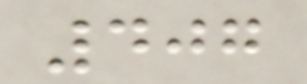407
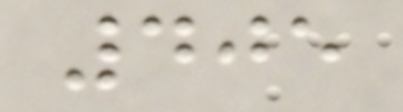405
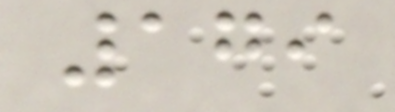179
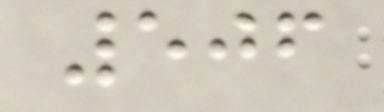506
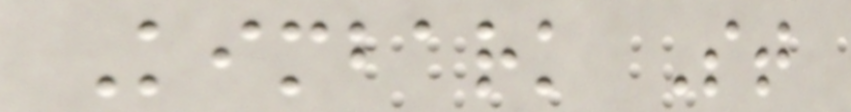Kimbark St
